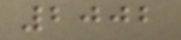2002
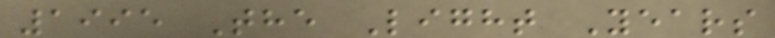1995 The Light Years
